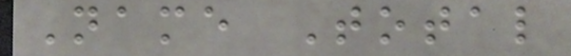Name Total
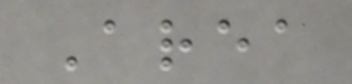Area
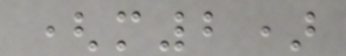(m2)
